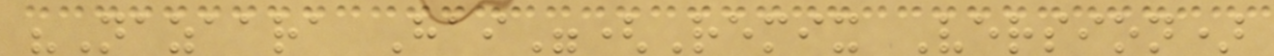"Nazaara Hai"(Remix Version)
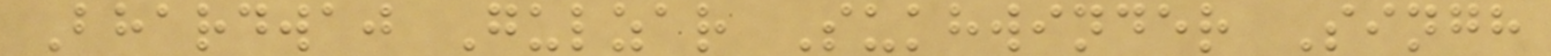Bhardwaj Gulzar Sukhwinder Singh
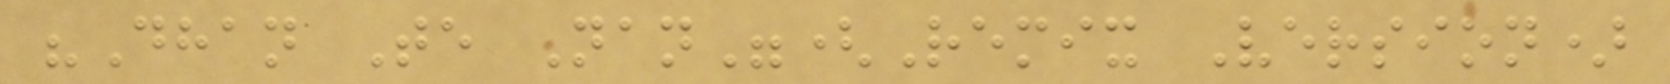"Dhan Te Nan"(Remix Version)
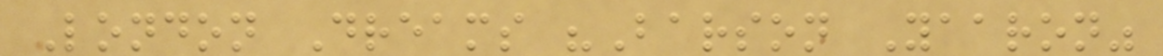London Dreams "Barson Yaaron"
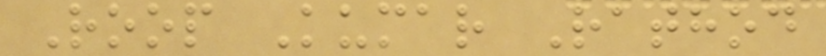Roop Kumar Rathod
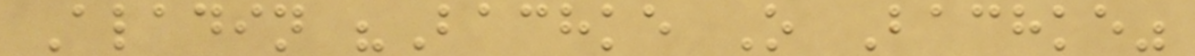Aladin "Bachke O Bachke"
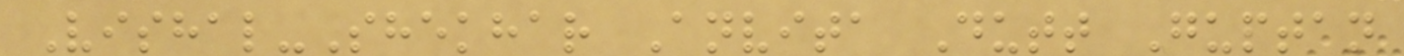Vishal-Shekhar Anvita Dutt Guptan
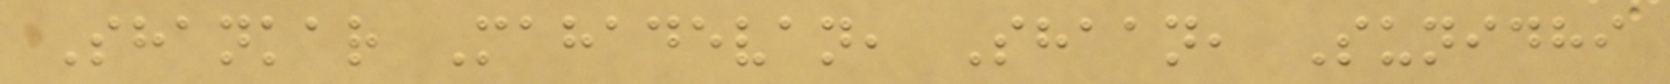Shankar Mahadevan, Shaan, Sunidhi
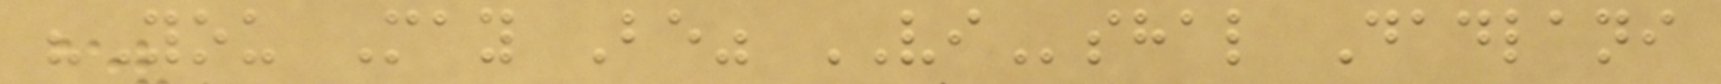"You May Be" VIshal Dadlani
